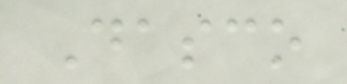Dasco
